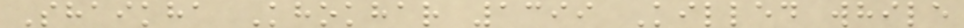Shaikha Khokhar 1399 Killed while
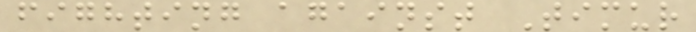fighting against Timur
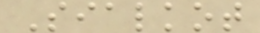Sialkot
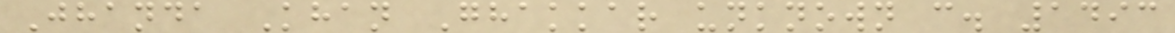Jhanda Khan Ghakkar unknown c. 1493
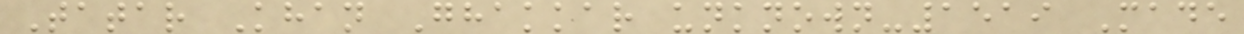Tatar Khan Ghakkar unknown-1519 Made
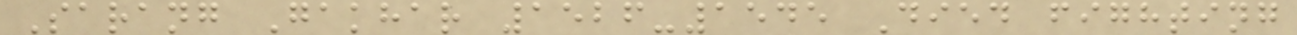Sarang Gakhar 1526-1545 Died fighting
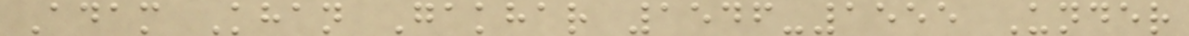Adam Khan Gakhar 1546-1555 Under
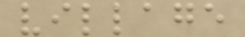village
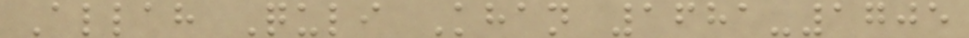Allah Quli Khan 1681-1705
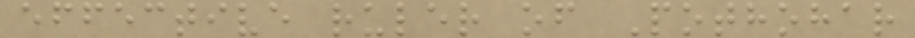effective ruler of Pothohar
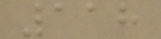118
